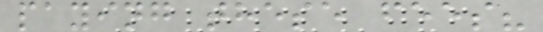paying these fees?
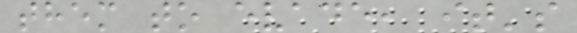them to evade, it's
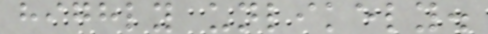highly unlikely.
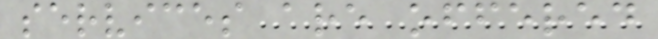services are offered
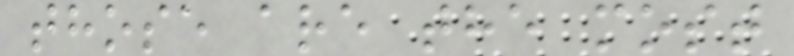those are the most
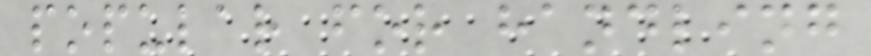popular for handling
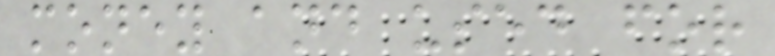money and used for
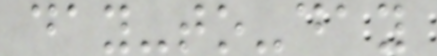day-to-day
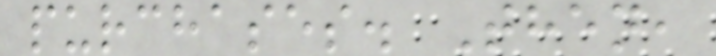purchases. Then,
